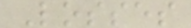Losses
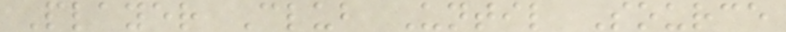Player Club Until Source
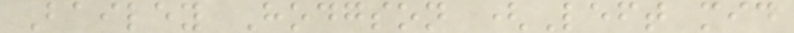Bailey Hodgson (Left mid
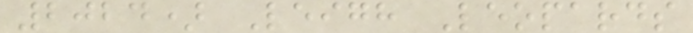2024) Leigh Leopards
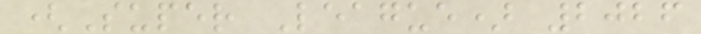(Super League) 2026
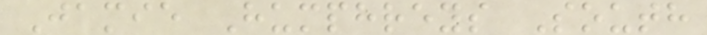Jamie Humphreys South
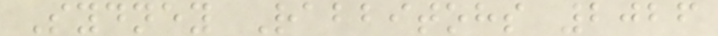Sydney Rabbitohs 2026
